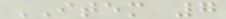ITEM 7
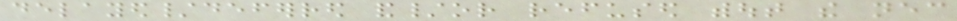delayed/deferred and/or refused without the necessary
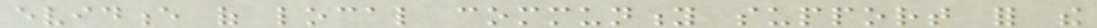evidence of local community support for the
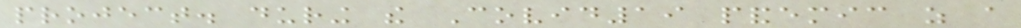project. during the Covid19 pandemic as a
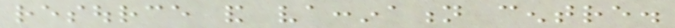resource and vaccination centre.
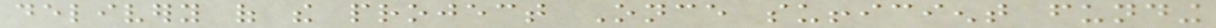delivery of the project Once sufficient funding
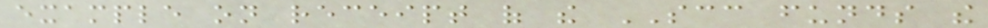example on receipt of the SCC funds the
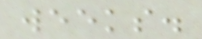weeks.
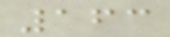163
